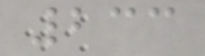233
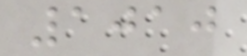1010
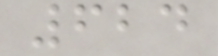624
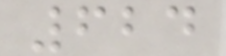624
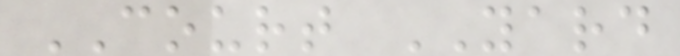COURT YARD
